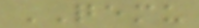QEMU
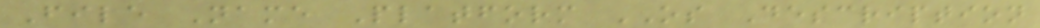File Name Platform OS Description
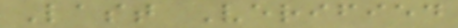Last Verified
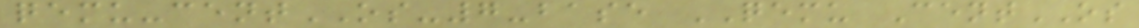qemu-centOS-7-base QEMU CentOS
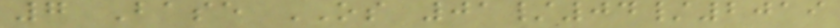7 Base OS 01/04/2019
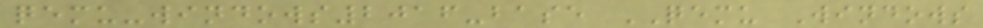qemu-windows2016-base QEMU Windows
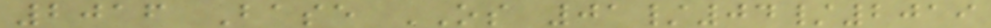2016 Base OS 01/04/2019
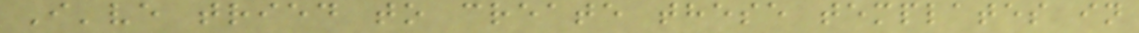I've tried to create these templates in
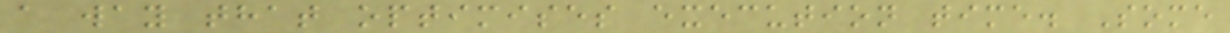a way that optimises execution time. Some
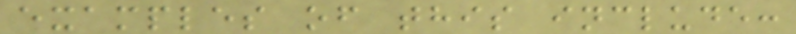examples of this include:
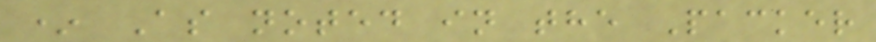* As noted in the Packer
